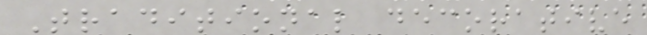Traditional decorative
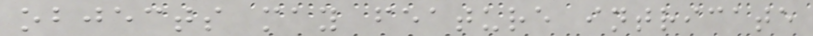objects may feature intricate
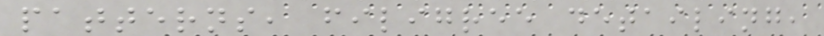patterns, filigree detailing,
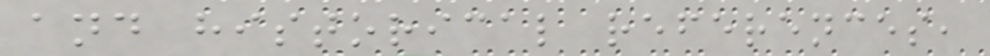and historical references,
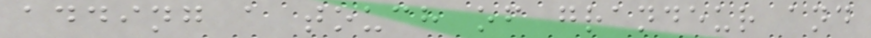adding a touch of grandeur and
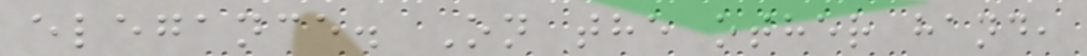elegance. On the other hand,
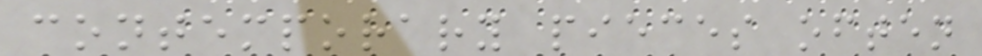contemporary pieces often
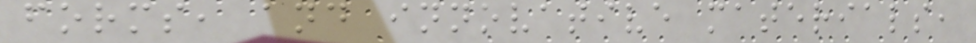forms, and innovative materials,
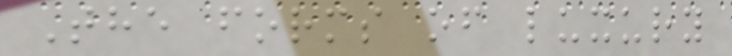The forms of luxury
